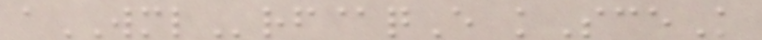aWMLrf@qE kSceK
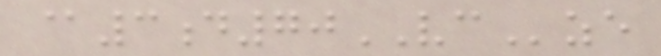@3d70VCze
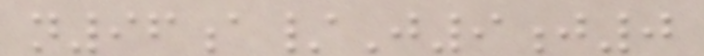n96a/J9j0
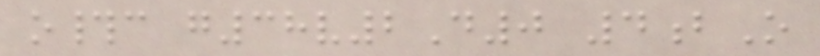o#c g38v2D0 4bO
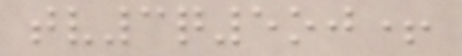tv3q5oj+
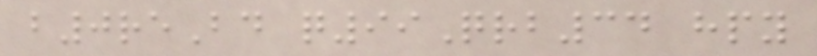b0reBd q99Qrb34 hpy
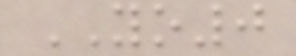YO0
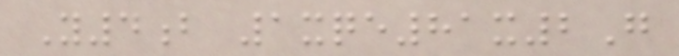Y4b 1xqe81x2G
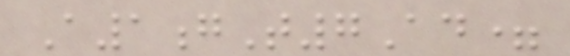A1gT7Ad=
